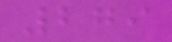279
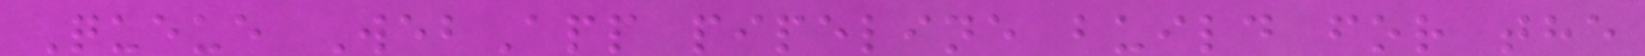Queue WebApp pipeline build for the
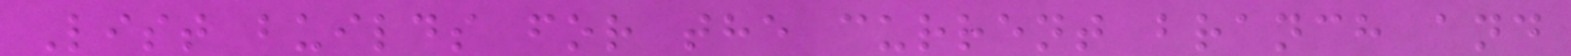List builds for the current branch and
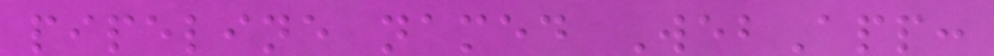pipeline named WebApp:
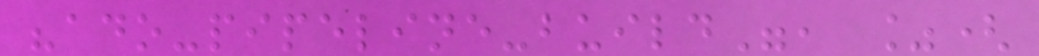"ado-pipeline-build", %(
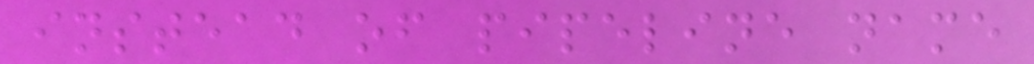instead of pipeline name
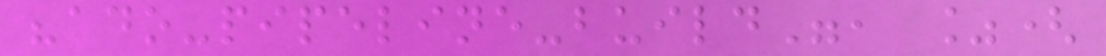"ado-pipeline-build", %(
